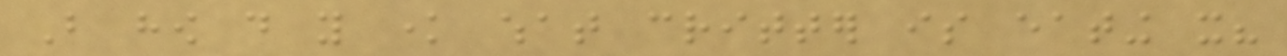But how do you know what critter is eating it?
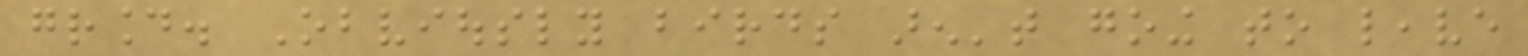ground. Obviously birds aren't going to leave
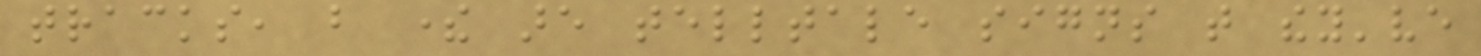tracks, but there are telltale signs that they've
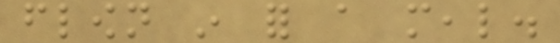flown in for a meal.
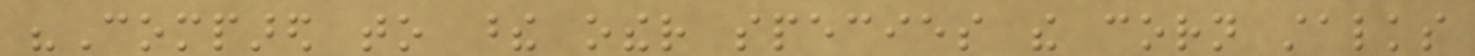"Compared to these other species the corn stalks
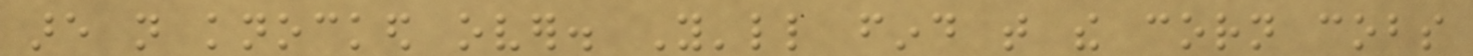are not knocked over. You'll find that the corn cobs
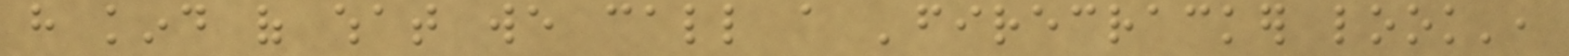have kind of what we call a 'firecracker look',
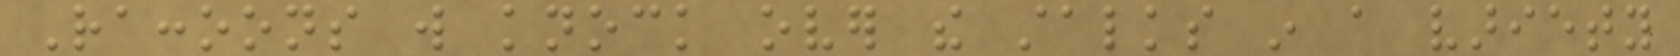Raccoons will knock over the stalks in a variety
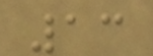13
